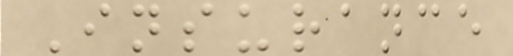Insurance
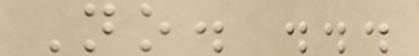No. ...
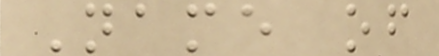Name of
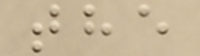the
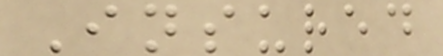Insured
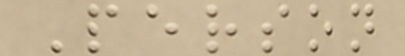Person
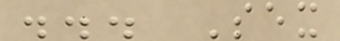... Sex
